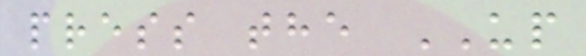press the UP
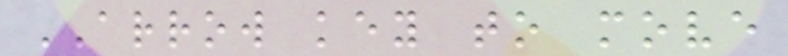ARROW key to move
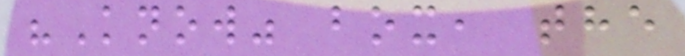"Know" box, the
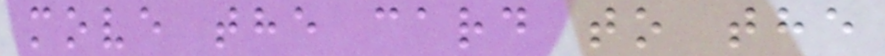move the card to the
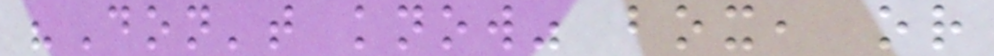"Don't know" box, or
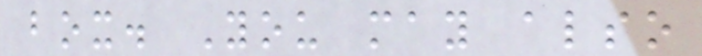box. You may also
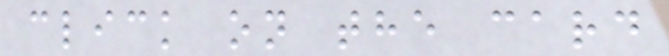click on the card
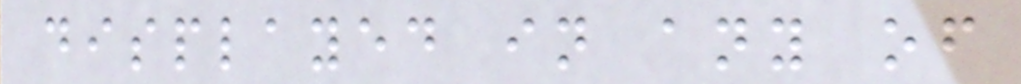displayed in any of
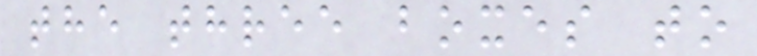the three boxes to
